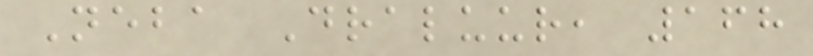Neba Draluur, 168
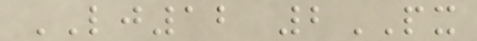LJ12 2PX
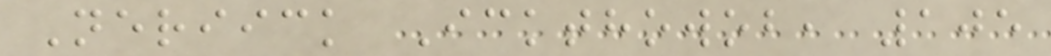Neriick Ickthowob, 105
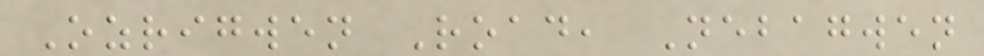Ozrigwen Road, Nebagwen
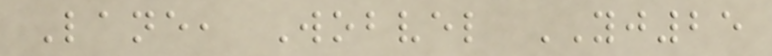Lane, Wobvel YJ25
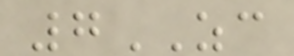7ZC
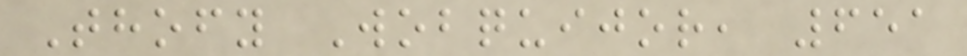Thofy Wobquijor, 651
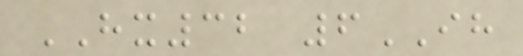HX32 6IH
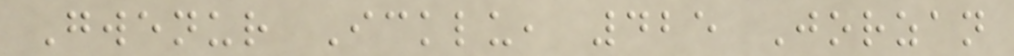Gwenur Icklu, 425 Jorzan
